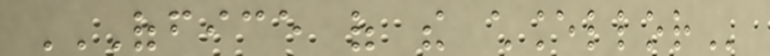OFFICE OF THE CHANCELLOR
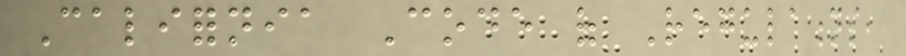California Code of Regulations,
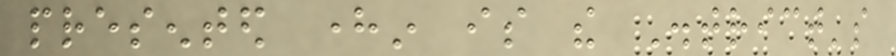presented herein is the District's
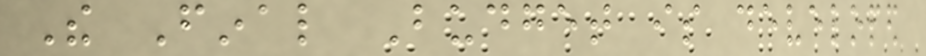The Final Budget is developed
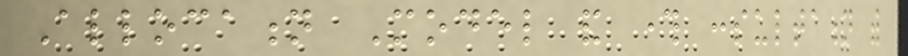Allocation Model and through consultation with
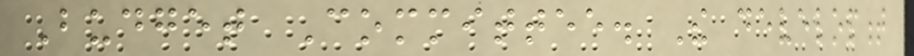Budget Committee. The development
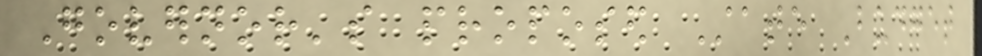Governor's proposed State Budget
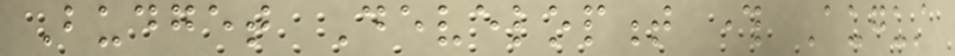Budget Development through August
